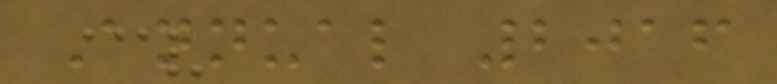Annual 2016
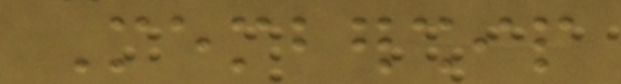Membership
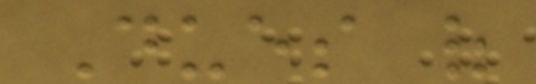Dues of
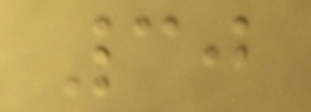30
